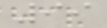99
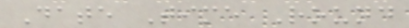Date Time Round
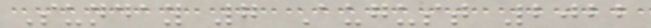Sunday 7 August 2022
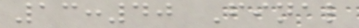13:40 Final
